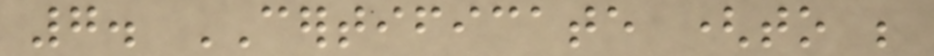7. CERTIFICATE (to be
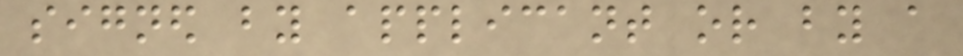signed by applicant or by a
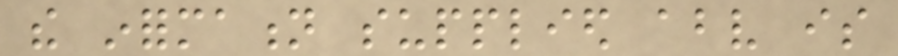the information supplied above is
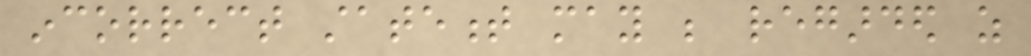incorrect statement may be regarded as
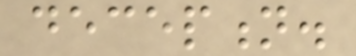deception.
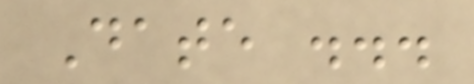Date ...
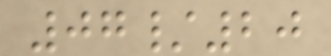07/20
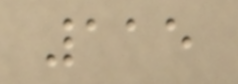115
